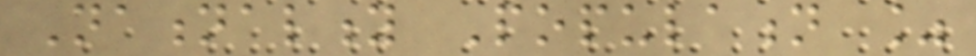Nationality Population %
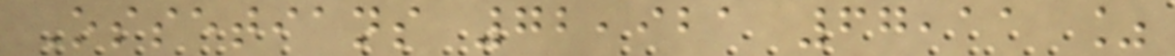Ossetians 72,921 67,11 %
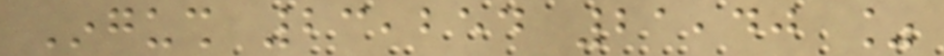Ingush 23,254 21,40 %
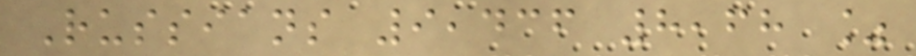Russians 9,436 8,68 %
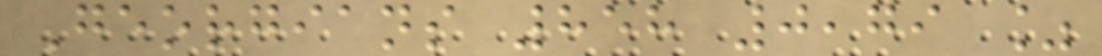Georgians 858 0,79 %
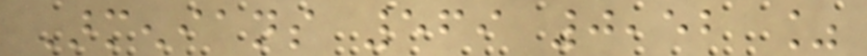Armenians 569 0,52 %
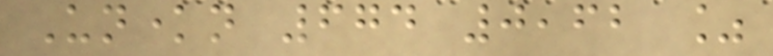Unknown 674 0,62 %
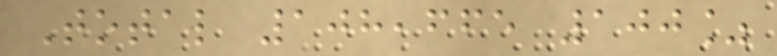Total 108,665 100%
